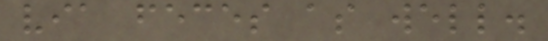via feces as well.
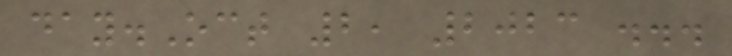day.Oct 2, 2023 ...
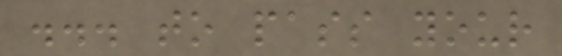... to pass your
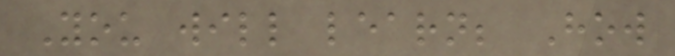You will learn; How
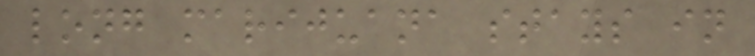long marijuana stays in
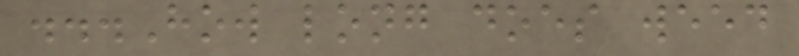...How long does weed
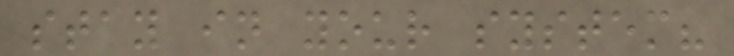stay in your system?
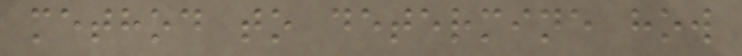method to determine how
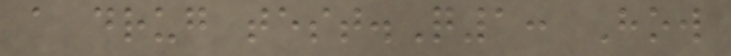a drug test.Q1: How
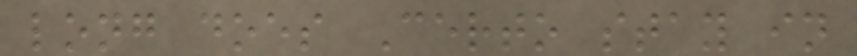long does Certo stay in
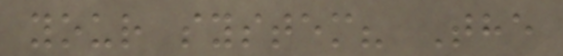your system? The
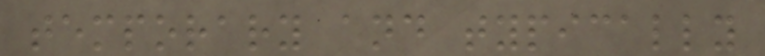temporary and typically
